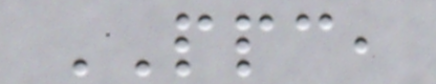PPC,
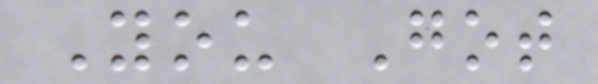You Got
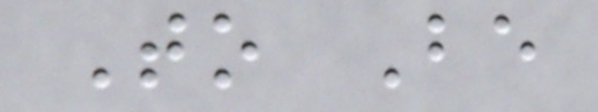To Be
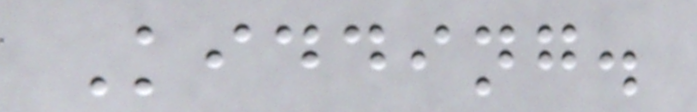Kidding.
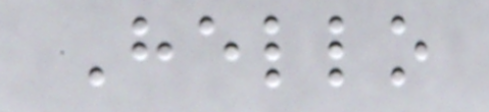Hello
